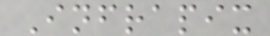Infrapix
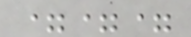===
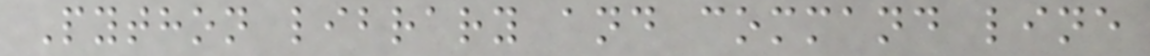Python library and command line
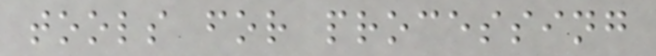tools for processing
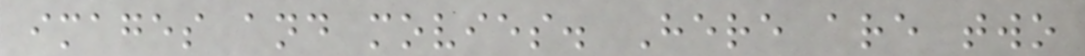images and movies. Here are two
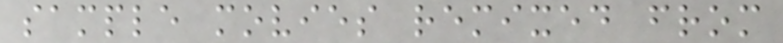sample movies remixed from
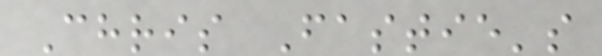Chris Fastie's
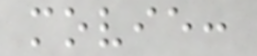movie:
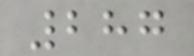287
